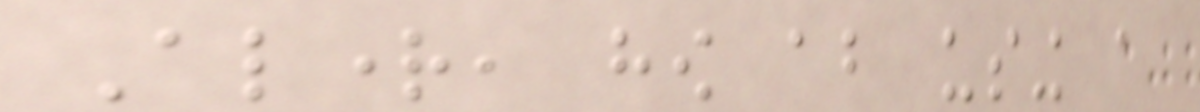Alright, how about using a
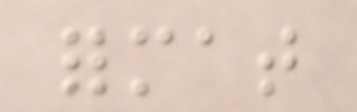format
